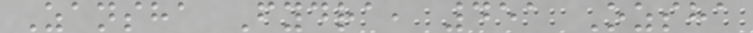Zansha Fydra, 451 Ozsha
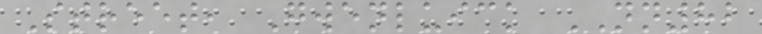Street, Gwenluick NN82
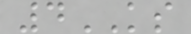4KS
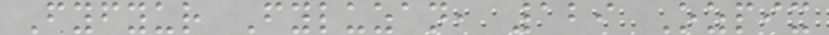Fyfyur Fyluzan, 129 Ozpix
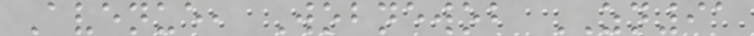Avenue, Wobnewob ZN91
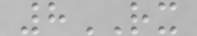8RX
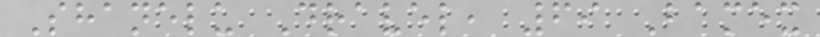Shanelu Dravel, 69 Bamex
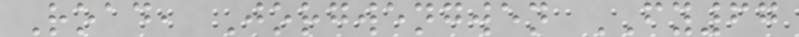Road, Jorgwengwen FY67
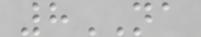8NA
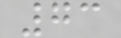73
